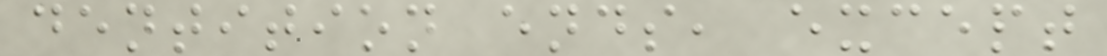dentition ends, except
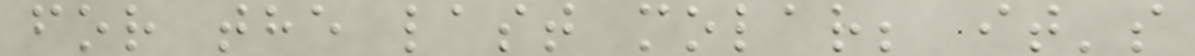for the last molar; it's
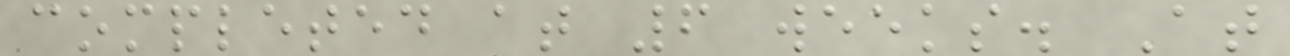completed at 6 weeks. At
